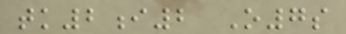tk2i2 O7s
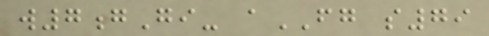w7gGi- aFG s79
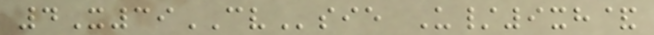4X39CVsie U/9xh&
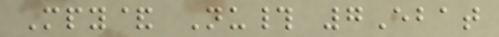Mpy& Nu# 7Ebat
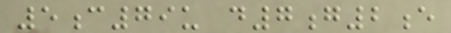5c79u d7g2e
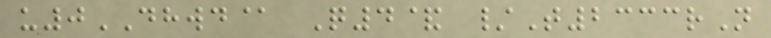u0DHWD@ Q4& /T2333rN
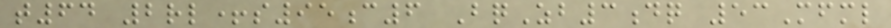t64 2rl+s95c6 BqZb3dq 53Mfml
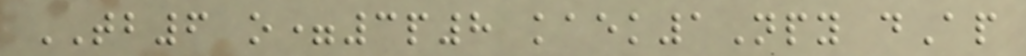TB6 o=3p8 kaek1Npy dAp
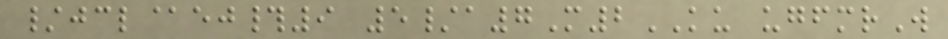/jcl@ej#9 5/a7M2KU ugfmrW
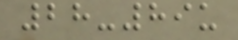28-89u
